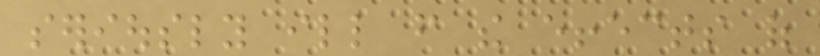seriously ill from the effects of
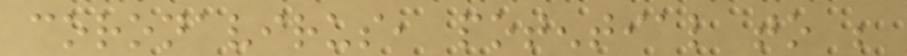coronavirus, potential to be
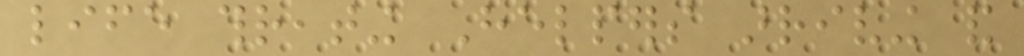life threating Helpers arriving and
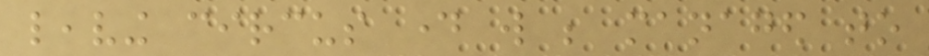leaving circus day will be managed to
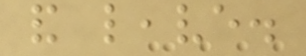and leave.
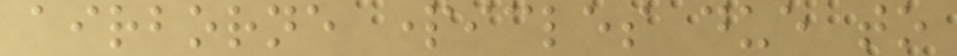airborne particles due to
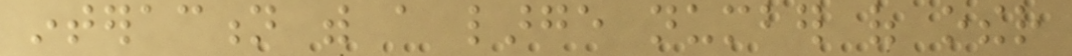interaction with a large number of other
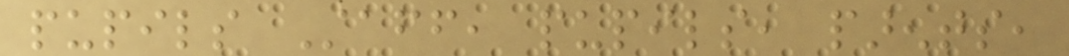pupils Staff, pupils, parents,
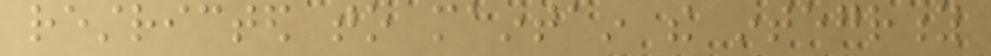restricted to maintain the integrity
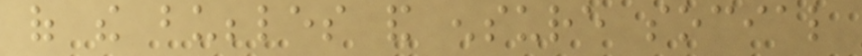of the bubbles and ensure social
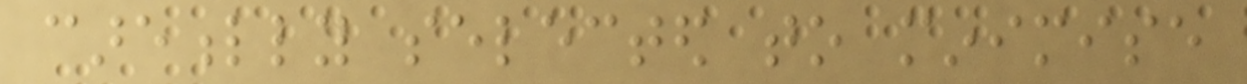carefully selected to minimise
